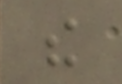the
